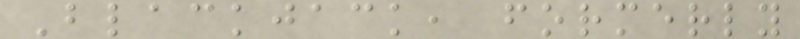Blackjack, formerly
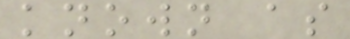known as
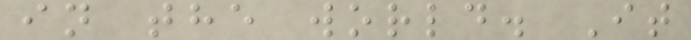in the world. It
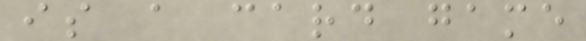is a card game
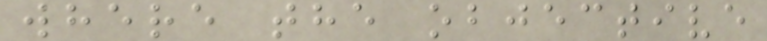where the objective
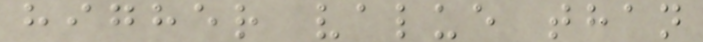higher value than
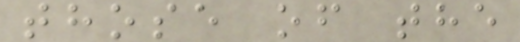those of the
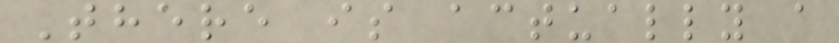There is actually a
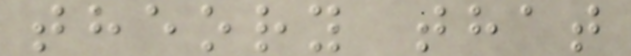theory that
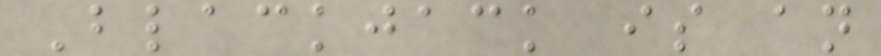Blackjack is an
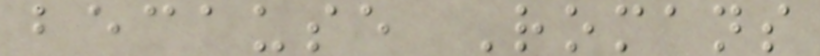because Romans
